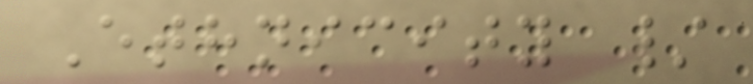Ethnicity /
